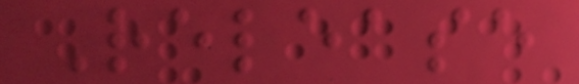Release
